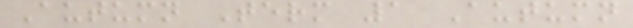Autumn Term 1 Autumn
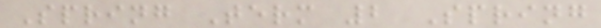Spring Term 2 Spring
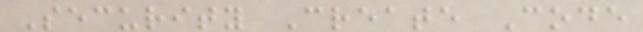Security Create Code
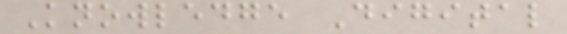Knowledge Digital
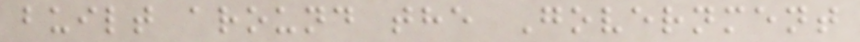built around the Government
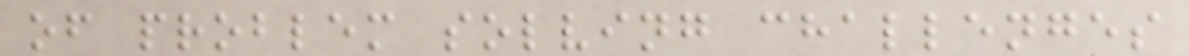of problem solving challenges
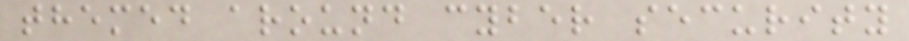themed around cyber security
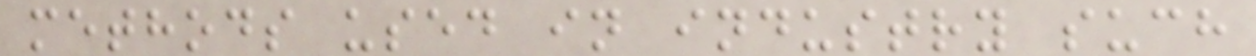methods used in industry such
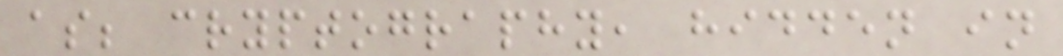as; cryptography, hidden in
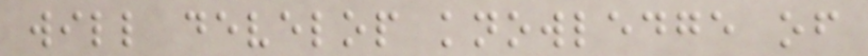will develop knowledge of
